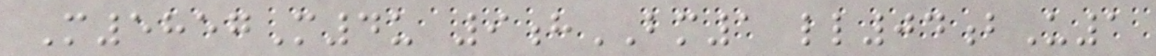M5857M4u 9hBM1 ll04bU1
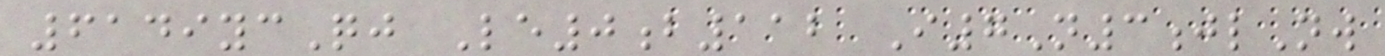6149ycQj Le0b112 I7N3jlNw
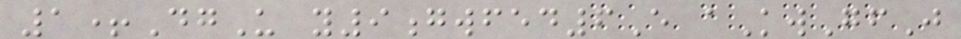1+DgU y9gwfed6E aKwGfJ
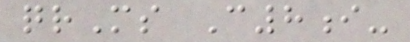qrMs C8i-
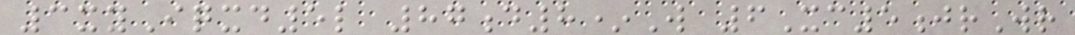3xyIqxd5l 87d8*W 6Xc5jrWr
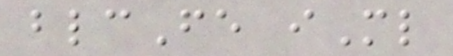blcFe iMl
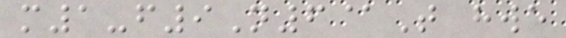m1-f9N6@T hwe
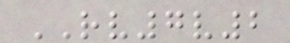RV7v2
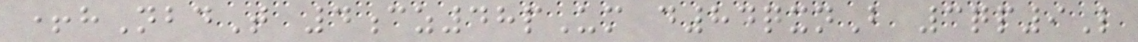+hNbdT 4cz48pUm d84qxnB 3qp9L
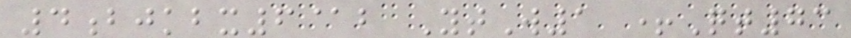4bjkbx6@b YtW1 +Qt73
